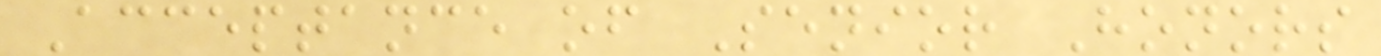Acceptance of Senior Honors
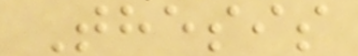Thesis
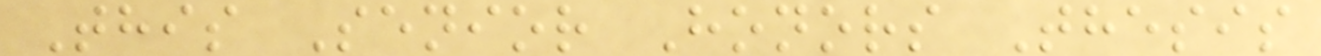This Senior Honors Thesis
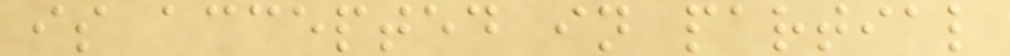is accepted in partial
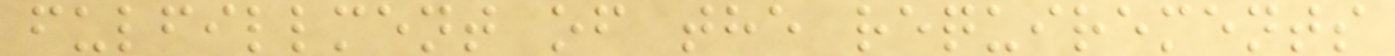fulfillment of the requirements
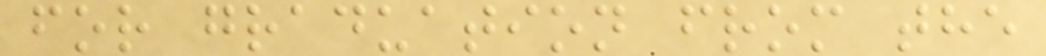for graduation from the
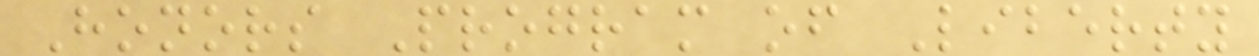Honors Program of Liberty
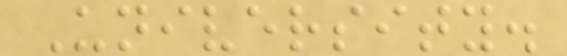University.
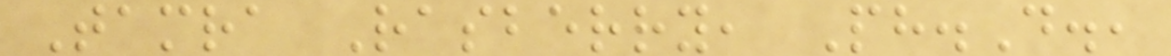Tamra Rasberry, Ph.D.,
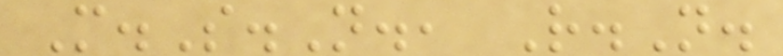M.S.N., R.N.
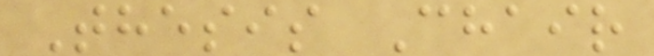Thesis Chair
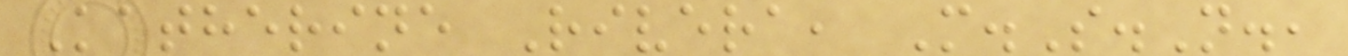Katherine Rivera, M.S.N.,
